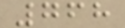768
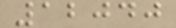12040
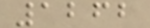1262
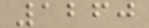1260
